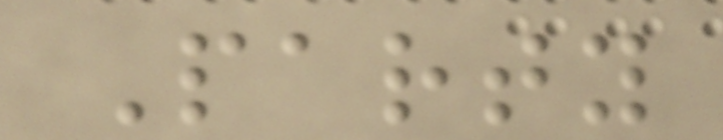Party
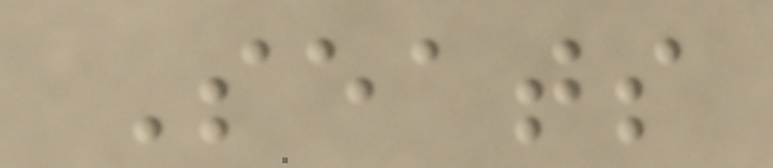Seats
